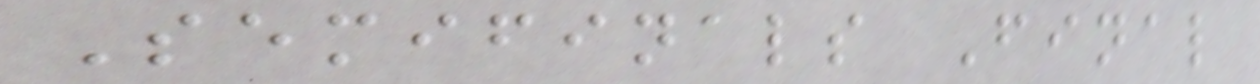Semifinals Final
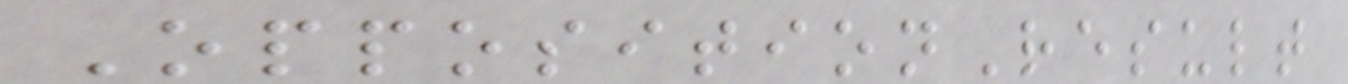OppositionResult
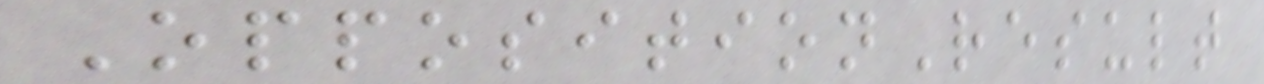OppositionResult
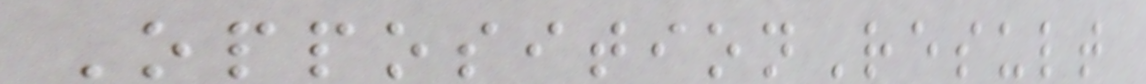OppositionResult
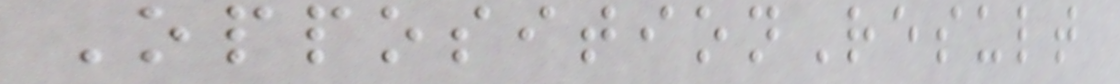OppositionResult
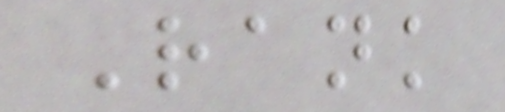Rank
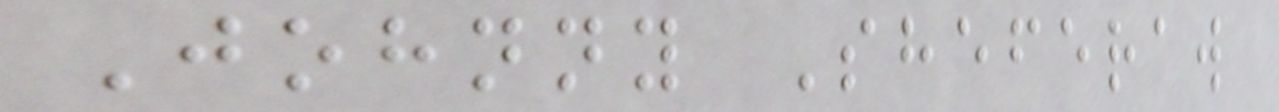Johnny Sheferaw
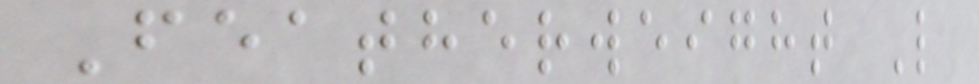Featherweight L
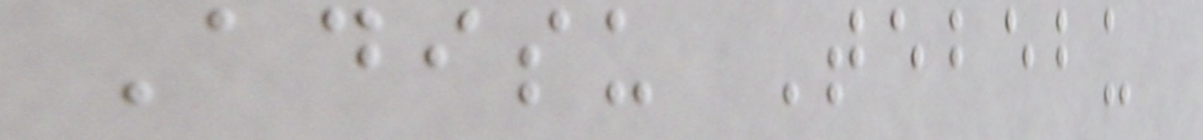Adisu Tebebu
